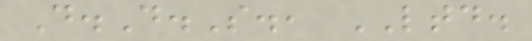D.D.S., LTD.
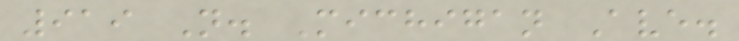919 N. Michigan Ave.
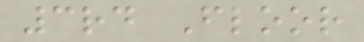3rd Floor
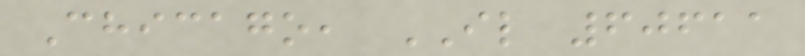Chicago, IL 60611
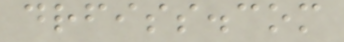drfiss.com
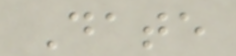Date
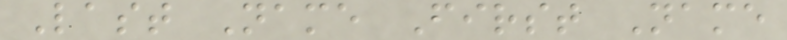Last Name First Name
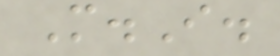M.I.
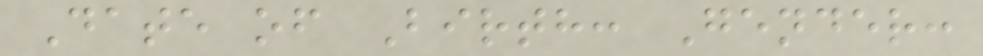Date of Birth: Gender:
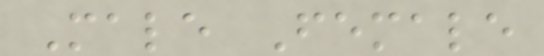Male Female
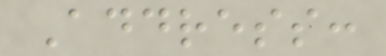Address:
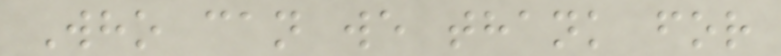Who can we thank for
